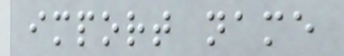import name
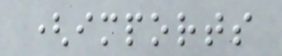(imports
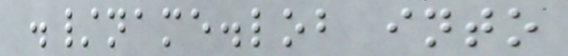./name.lob into
